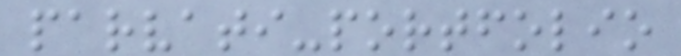parvati-portfolio
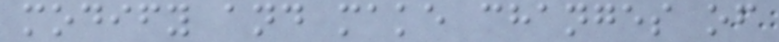modify and make changes of
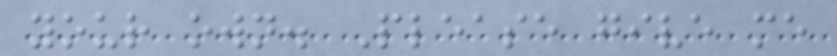your own. Please give me
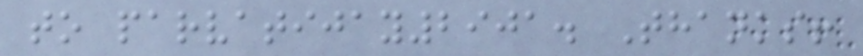to parvatijay2901. Thanks!
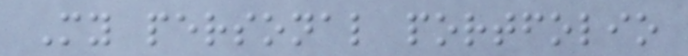My personal portfolio
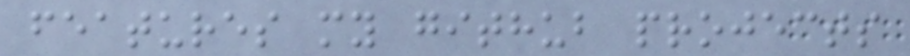features my github projects
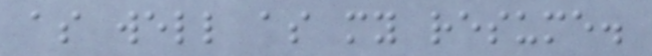as well as my resume.
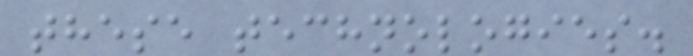these technologies.
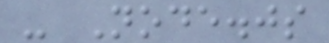- Node.js
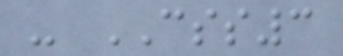- CSS3
